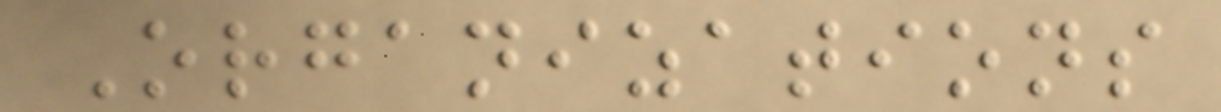Organizations
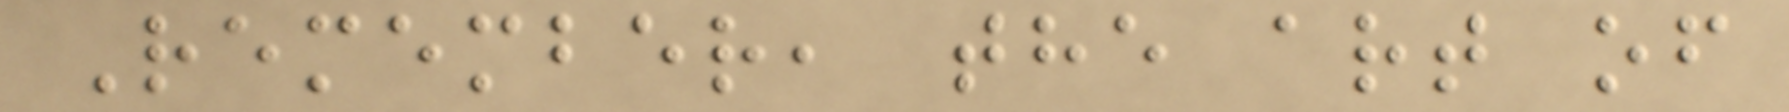Remember, the art of
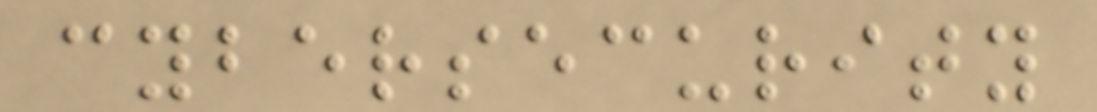cybersecurity
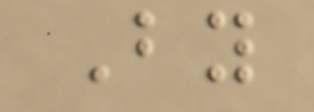By
